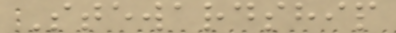Stewardship
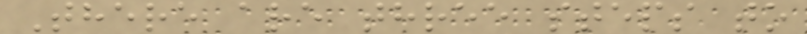There are three steps to
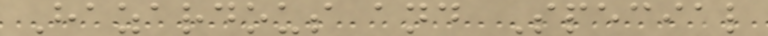Hazardous and Special
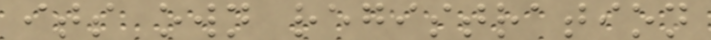its own registration
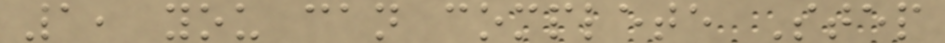1, you can complete Step
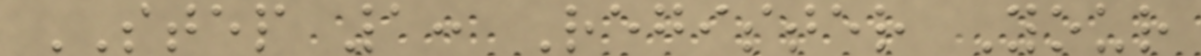STEP 1: Register Your
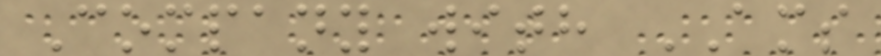Company with AMS
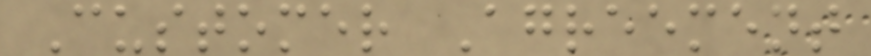Customer Agreement
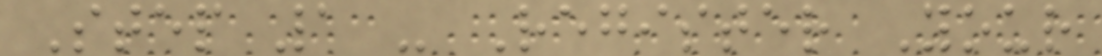Step 1 - Register Your
